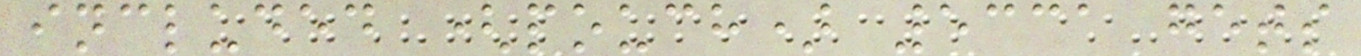included (pouch) 5331 gets
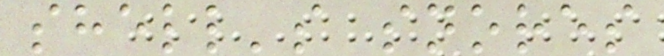shell's snores
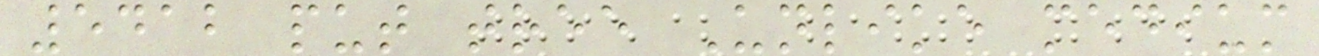5412 put tree Unlike medium
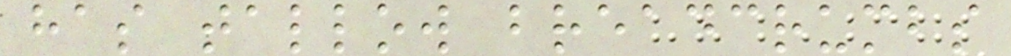has tallow breadcrumbs
